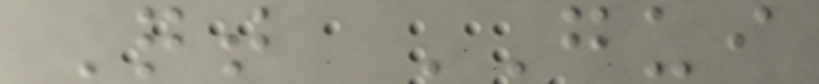Qt GUI
